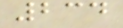234
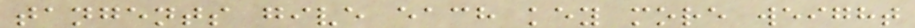tangents give each key more weight
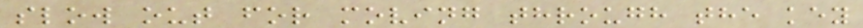slow out for moving through the key
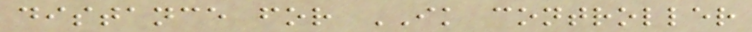distance for IK controller
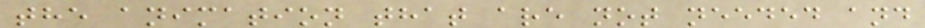the animation that are not needed and
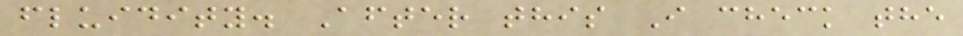fluidity. After this I check the
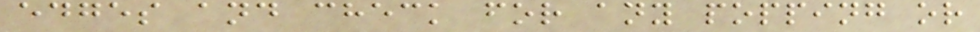edges and check for any popping or
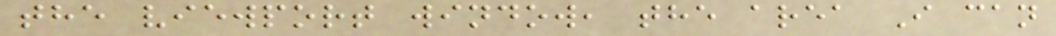the viewport window, the area I can
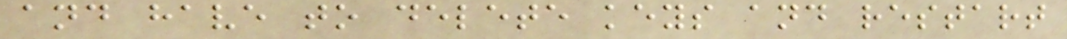and have to delete keys and restart
